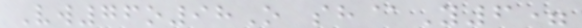Vw76o98O sh@Y6=
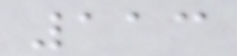113
